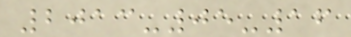2013-05-16
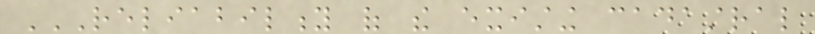RELIABILITY OF THE EXISTING CADASTRAL
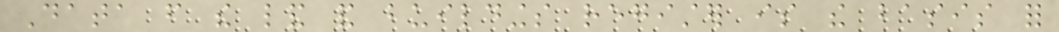Data from the land and buildings register is the basis for
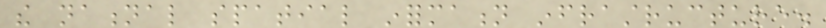the national spatial information infrastructure.
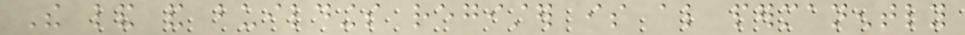The land and buildings register is also permanently
